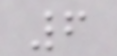6
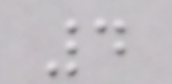4
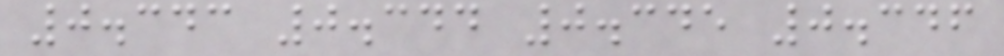0.343 0.344 0.345 0.346
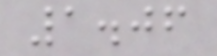1.06
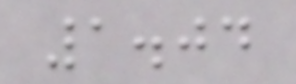1.04
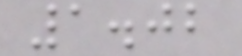1.02
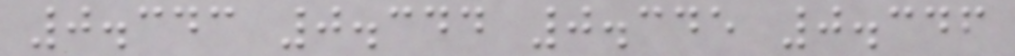0.343 0.344 0.345 0.346
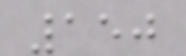150
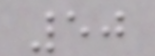50
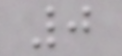0
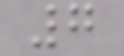7
